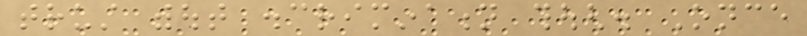trust without discrimination though. Once
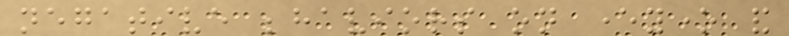negative behaviors on everyone and
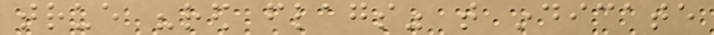true "red flags" that indicate
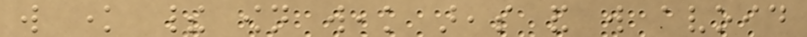will know their own weak areas and will avoid
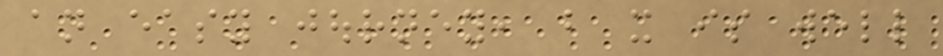an easy journey, but it is well
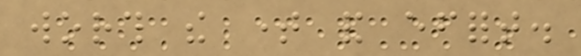worth the time and effort.
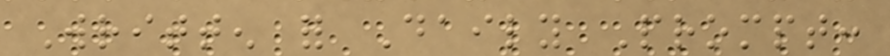Written for Daily Prompt:
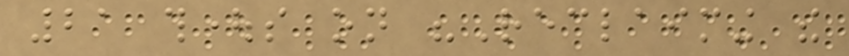21 thoughts on "Reclaiming the
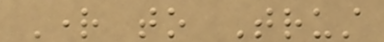Right to Trust
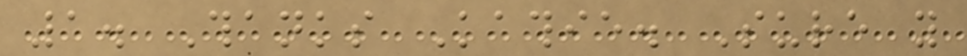1. Thanks Kathie. Sure you
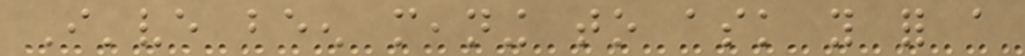I've been meaning to ask you for a
